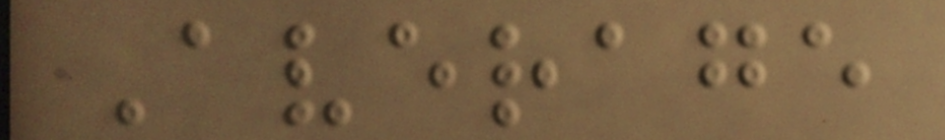Average
